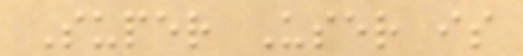Super User is
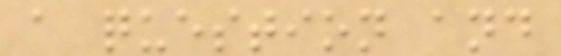a question and
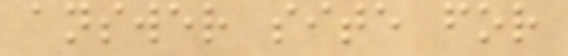answer site for
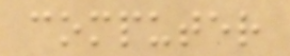computer
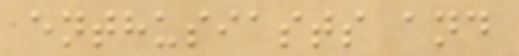enthusiasts and
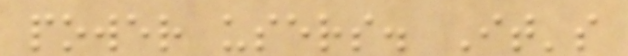power users. It's
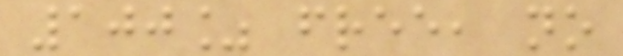100% free, no
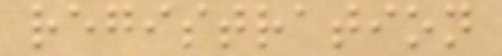registration
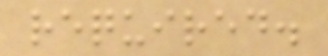required.
